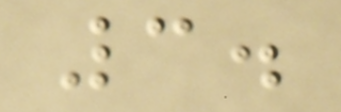3.
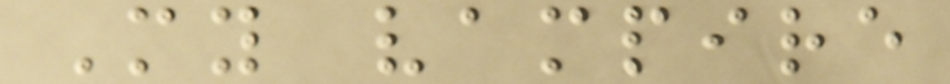My vampire
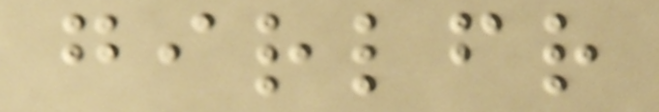girlfriend
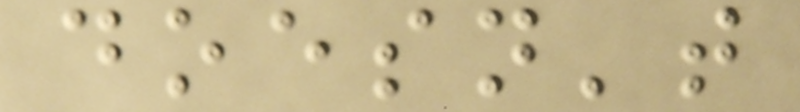doesn't
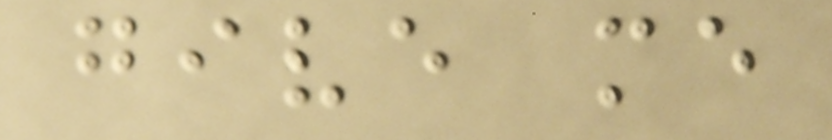give me
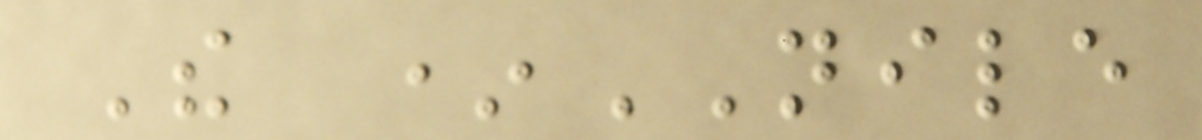The *NILE
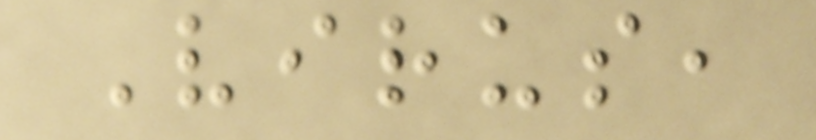Virus,
